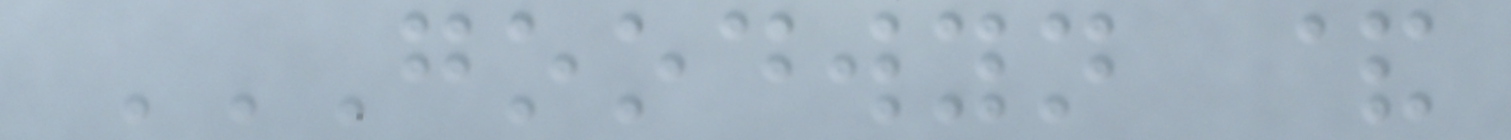GOODWYN &
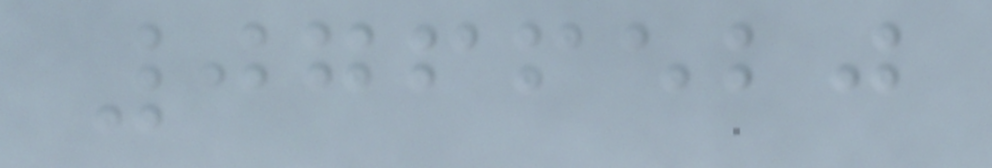0766520
